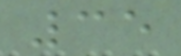35
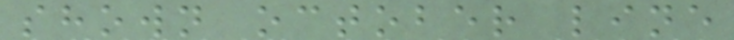shown october line
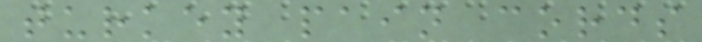turkey pain cords
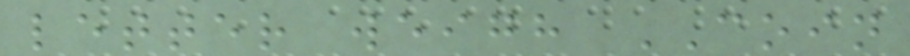letter weigh COIN
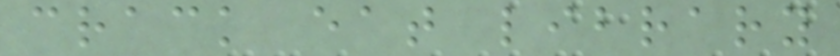crack eat library
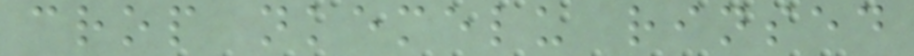crop nkemelu rinsed
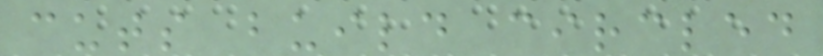cuts build circled
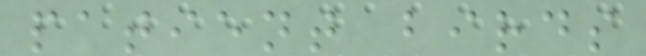patient birds
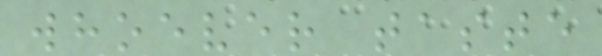whoever taste
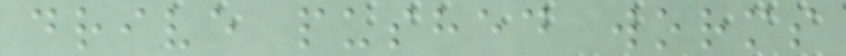drive pushed worms
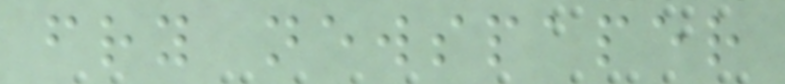fry newspaper
